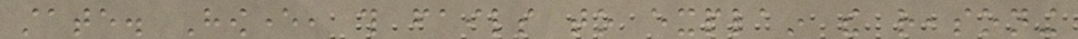state. However, this fails to explain the reasoning
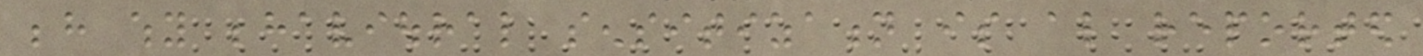behind why behavioural sensitization is also reported
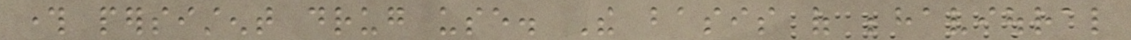through persistent drug use. The basis of behavioural
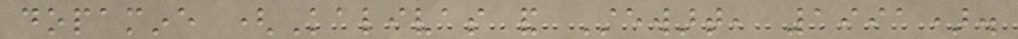dopamine (Kalivas and Stewart, 1991).
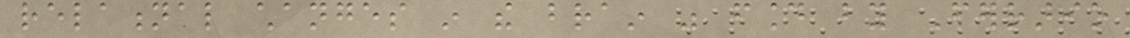relational changes in the brain was found by Ferrario
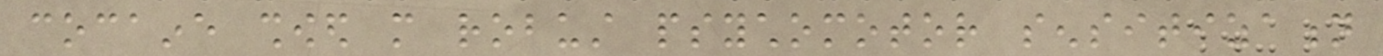cocaine showed more robust psychomotor sensitization
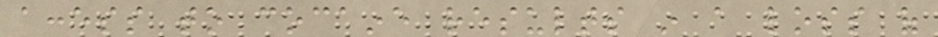access to cocaine results in a loss of
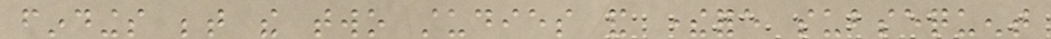findings between the two studies and therefore subsequent
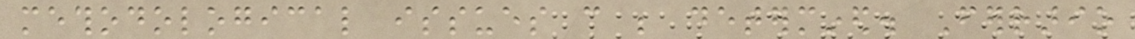methodological issues can be determined. Ferrario
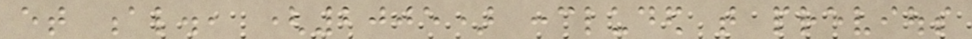et al., (2005) concluded that previous
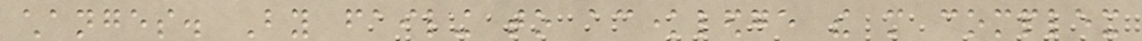changes. By failing to acknowledge the more complex
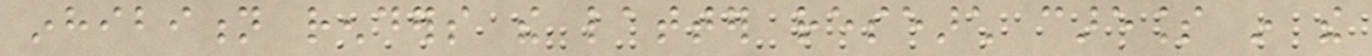inhibition renders the latter research careless in the
